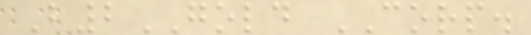B2GOLD CORP.
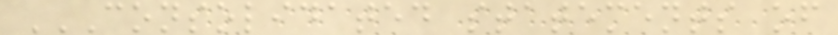CONSOLIDATED STATEMENTS OF
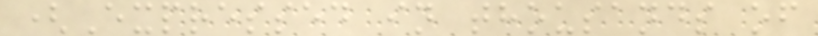(Expressed in thousands of
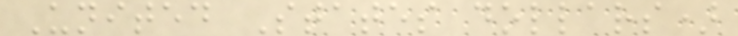United States dollars)
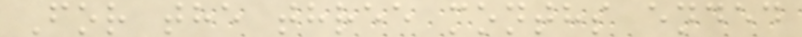For the three months ended
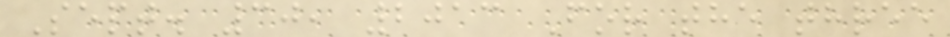Sept. 30, 2013 For the three
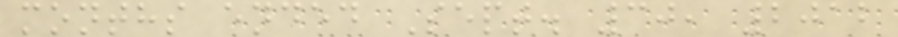months ended Sept. 30, 2012
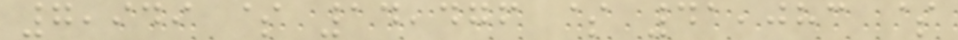7,949 $ 14,476 $ 41,083 $
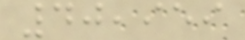40,959
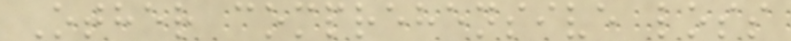Other comprehensive loss
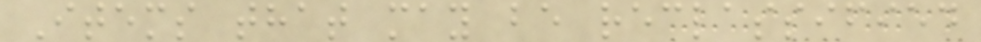Items that may be reclassified
